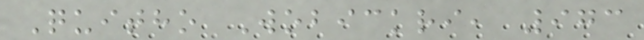Quitho Wobickri, 973
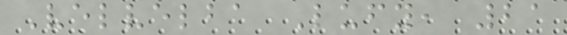Velvelba Lufy, 21
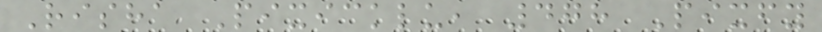Risha Pixicklu, 478 Pixfy
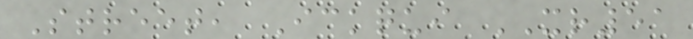Street, Ickqui XR51
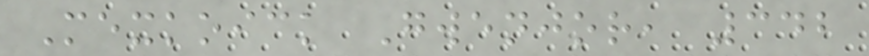Mexkoick Gwenjor, 342
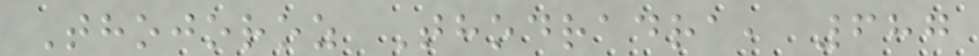Thojoroz Thodradra, 687
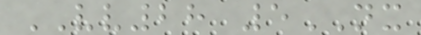VV28 5NX
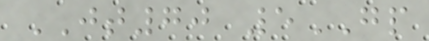JT70 5GP
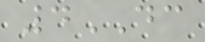4DC
